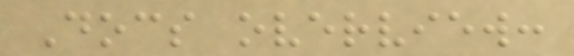Docs overview:
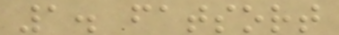1. fatsort
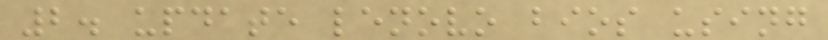2. update lenovo bios using
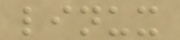linux
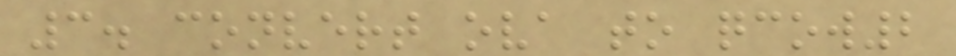3. convert ova to qcow2
